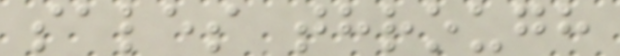sales through
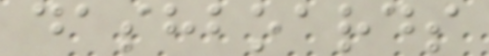dashboards
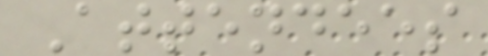Attendees
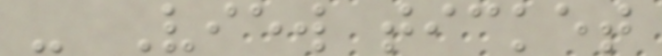- View ticket
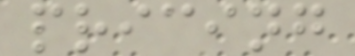pricing
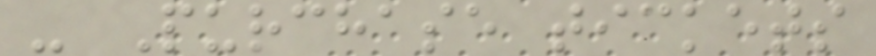- Purchase tickets
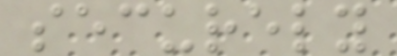securely
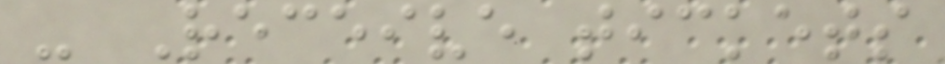- Receive tickets
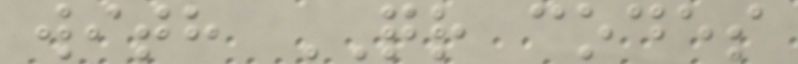with QR codes
